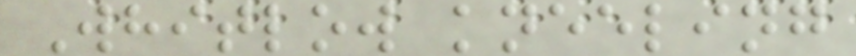Whitlow kneeling
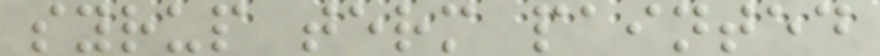syrup term painted
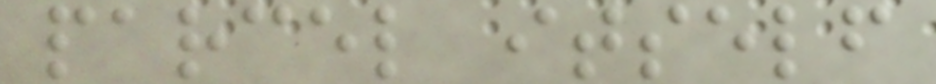parcel itself
